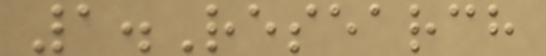1.Research
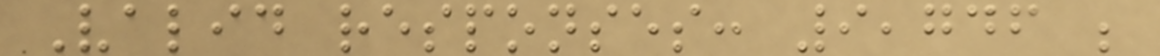Valid responses: 9,746 ;
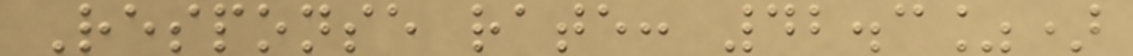Response rate: 42.3%)
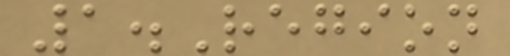1.Region
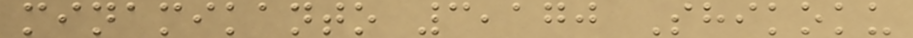minamikanto 3,170 Shikoku
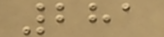281
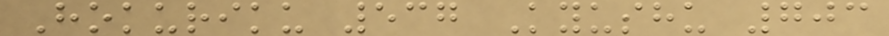Hokuriku 537 Kyushu 703
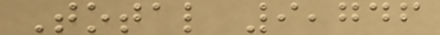Total 9,746
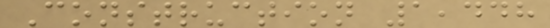Construction 1,448
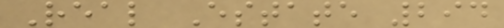Real Estate 294
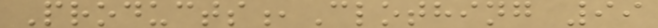Products,Clothing 99
